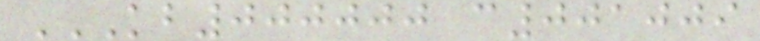KB000000 C001009
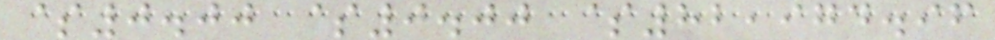$0.00 $0.00 $82,974.96
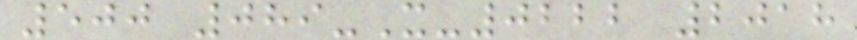500 089-X-0222 2018
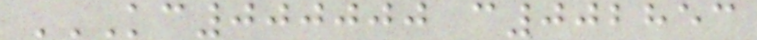KC000000 C002853
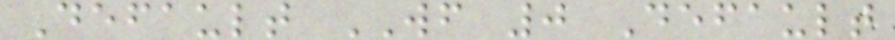Default WF 0 Default
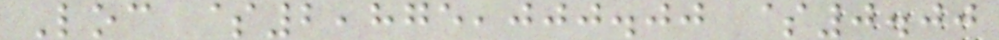Loc $2,875,000.00 $0.00
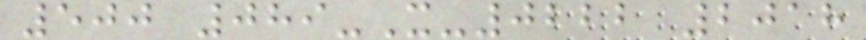500 089-X-0222 2018
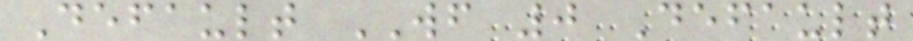Default WF 0 Default
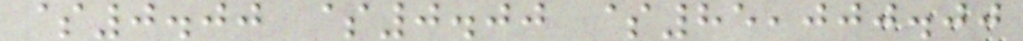$0.00 $0.00 $85,000.00
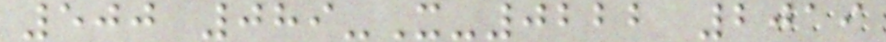500 089-X-0222 2019
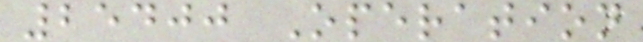25400 Operation
